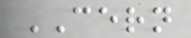CERN
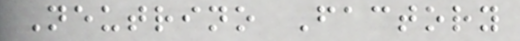Neutrino Factory
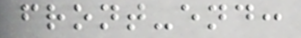front-end:
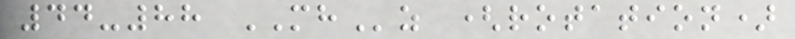44-88 MHz (rotation)
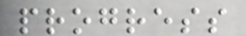progress
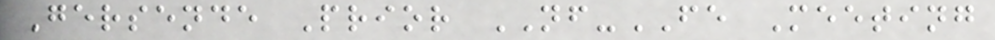Gersende Prior NF-FE Meeting
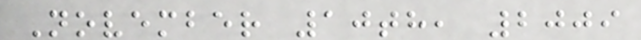November 10th, 2009
